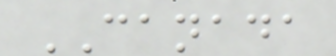CANADA
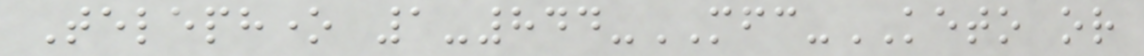Telephone 1-844-MFC-KETO or
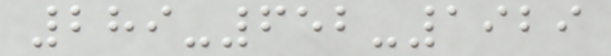289-652-1929
